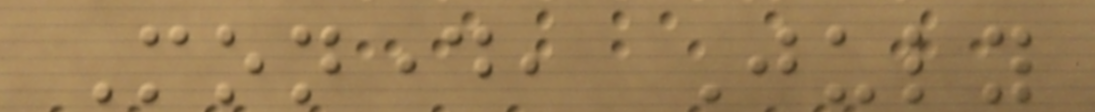Monday, July
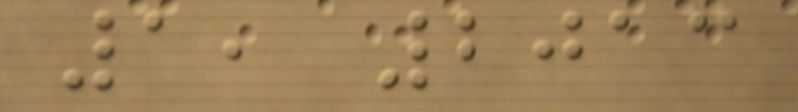1, 2013
